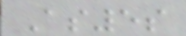As5s
